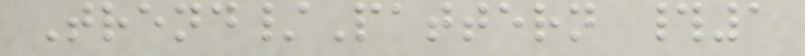Trend/Pattern #1
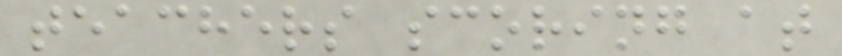teachers scoring at
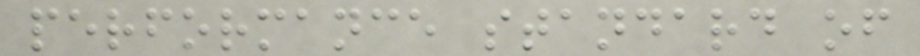performance standard of
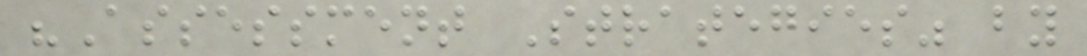"Assessment Strategies" by
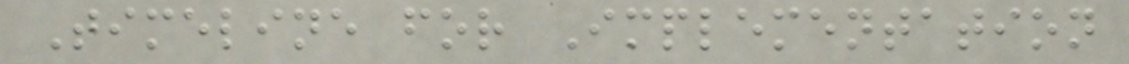Timeline for Implementation
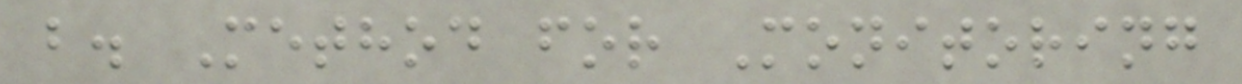b. Method for Monitoring
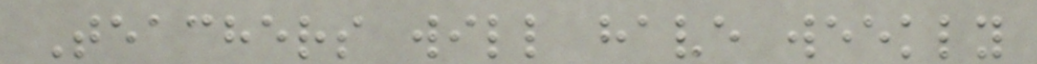Teachers will have weekly
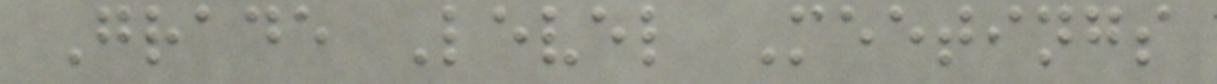Grade Level Meetings
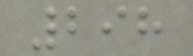298
